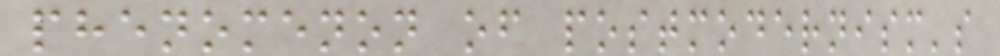phenomenon of postmodernism's
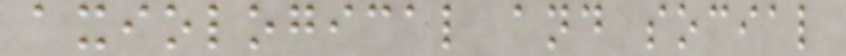axiological and social
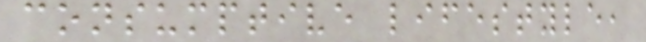consumptive lifestyle,
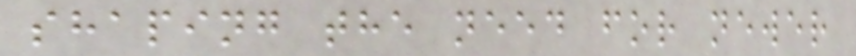shaping the need for newer
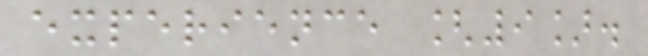experience [9].
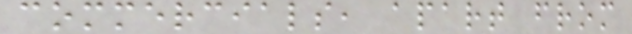commercials, apart from
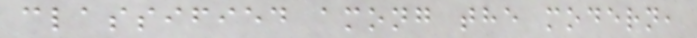classified among the modern,
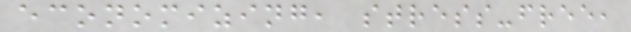economizing, stress-free,
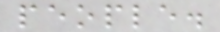people.
